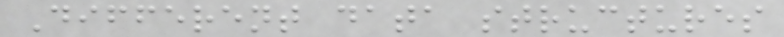Different data structures
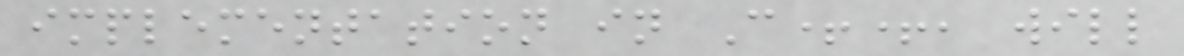implementation in C++, will
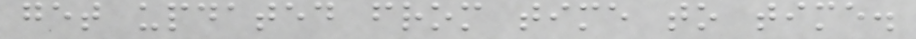get updated from time to time.
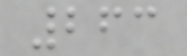263
